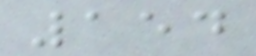154
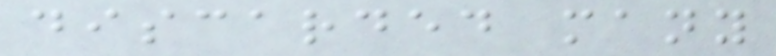discarded many
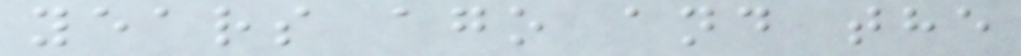years ago and the
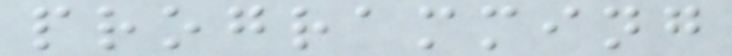programming
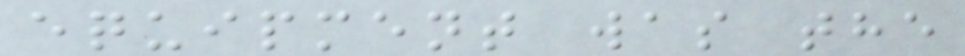equipment was the
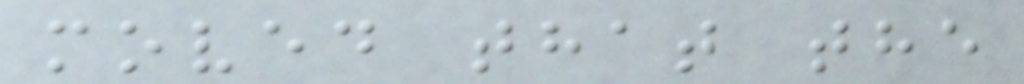moved that the
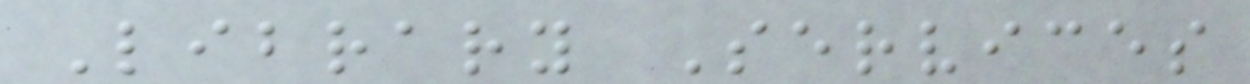Library Services
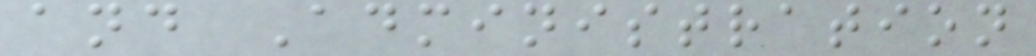and Administration
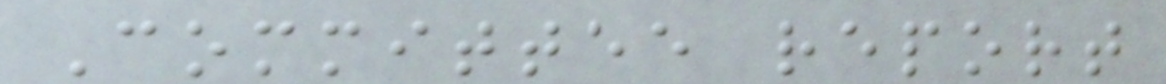Committee report
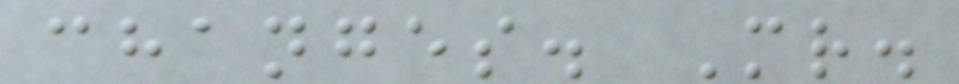changes. Mr.
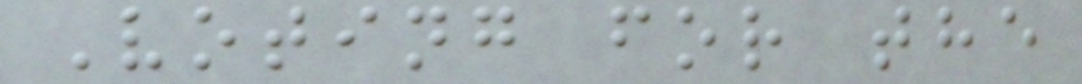Voting for the
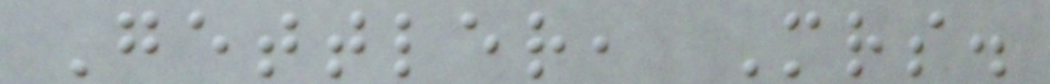Gettler, Mrs.
